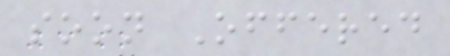soon Offered
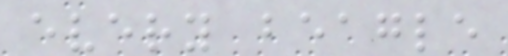every beagle
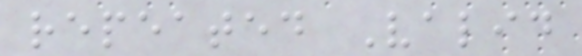repeated Valid
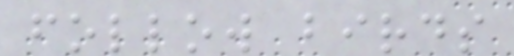follow birds
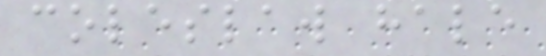coleslaw hale
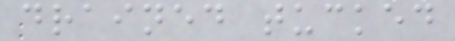drained tucked
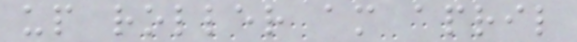up roller am april
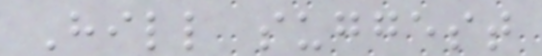Hill suggest
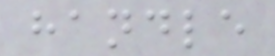handle
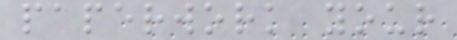paperwork your
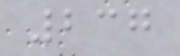237
